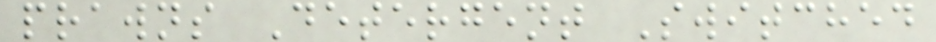prawns Detergent Switched
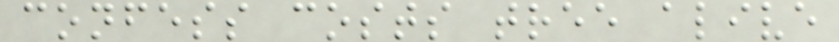confess costs tree alive
